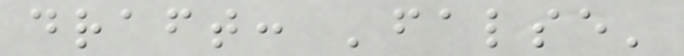draft: 'false'
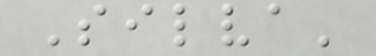Silva'
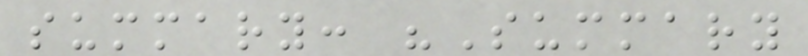summary: "Summary
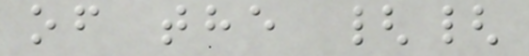of the {{
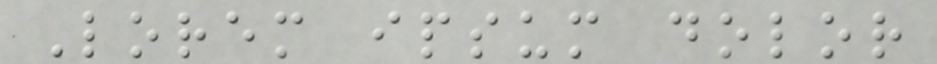Lorem ipsum dolor
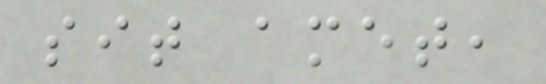sit amet,
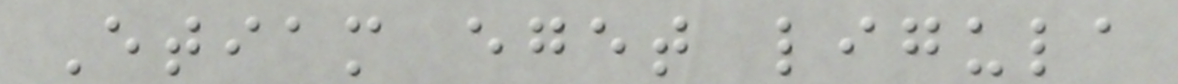Etiam eget ligula
